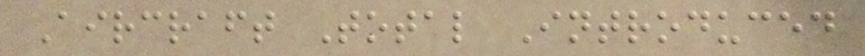Aircraft Total Introduced
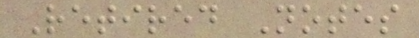Retired Notes
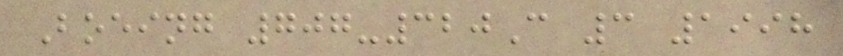Boeing 707-320C 3 1998
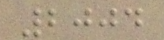2004
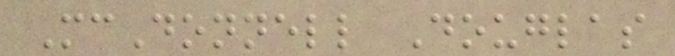McDonnell Douglas
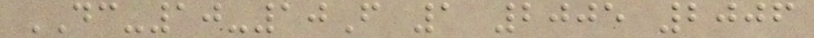DC-10-10F 1 2005 2006
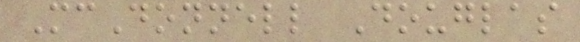McDonnell Douglas
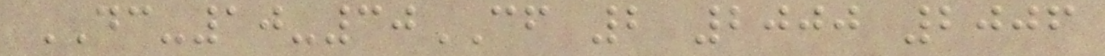DC-10-30CF 2 2000 2006
